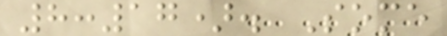8:17). Some
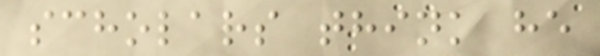scholars think he
